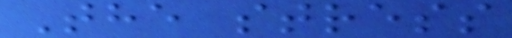The stress
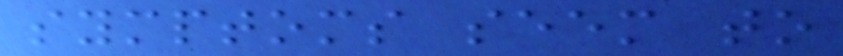symptoms seem to
